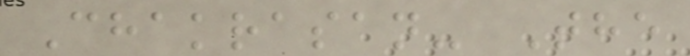Chakrasan- The
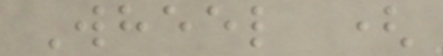Wheel (
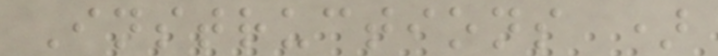Instructions )
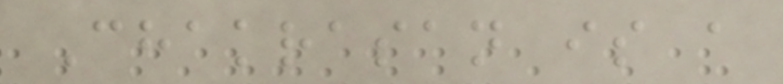Chakrasan is a
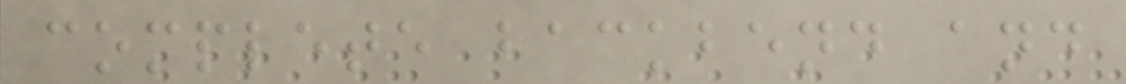complete backbend and
